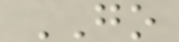GO
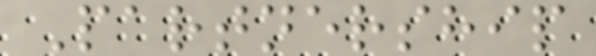Partnership
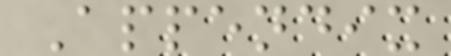Appendix
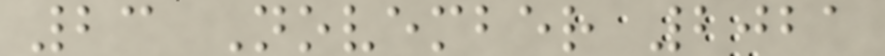23 November 2021
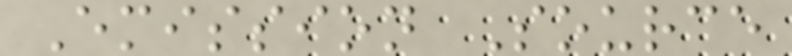Emission Source
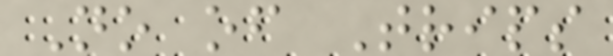No of Trips
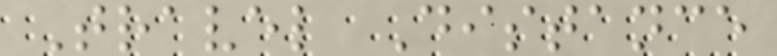Travel Distance
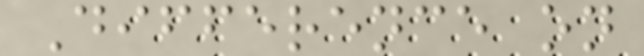Difference on
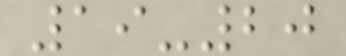19-20
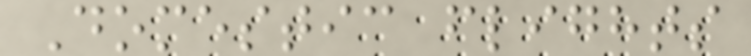Domestic flights
